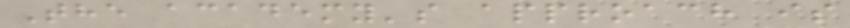The academy's approach is
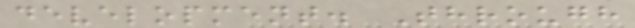development. Through
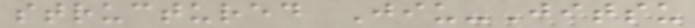structured Jiu-Jitsu
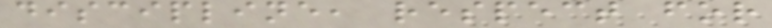discipline, respect for
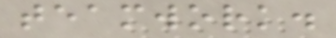teamwork.
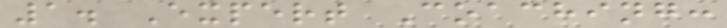1. Expert Coaching:
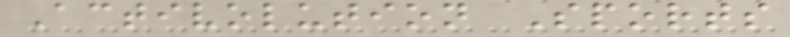Activolution Sports
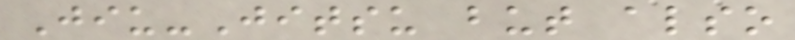Jiu-Jitsu but also
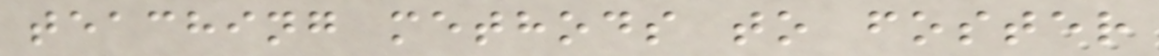teaching methods to foster
